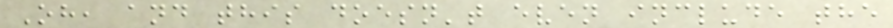Oh, and this doesn't even include the
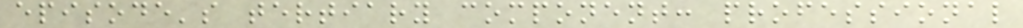episode's tertiary component: professional
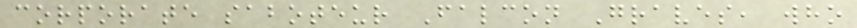corporate saboteur Falcon Graves, who
